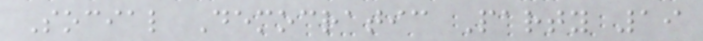Social Democratic Party 19
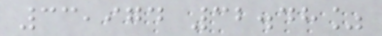33,974 32.48%
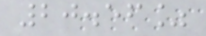20.56%
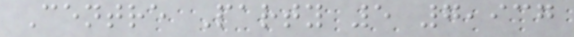Centre Party 5 7,937
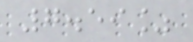7.59%
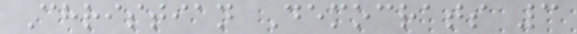Christian Democrats 3
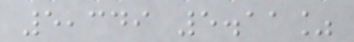5,349 5.11%
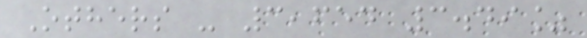Others - 3,654 3.49%
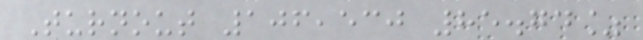Turnout 106,530 85.74%
